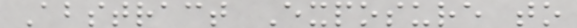Abstract Exposure to
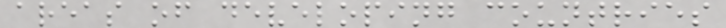areas of developing countries
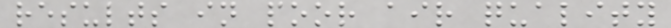results in poor air quality
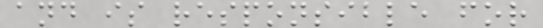and is responsible for
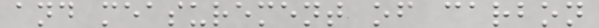and measurement of carbon
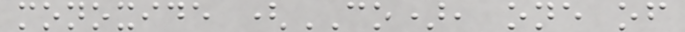monoxide (CO), one of
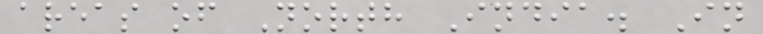areas of North India. In
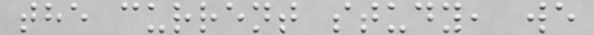the current study, we
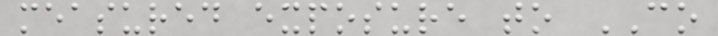measured exposure to CO
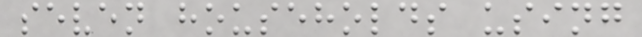seven households using
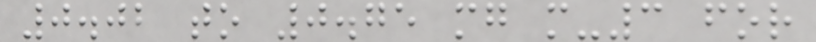0.02 to 0.75 mg m-3 for
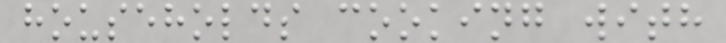households cooking with
